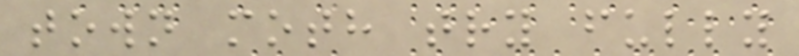town moth try fully
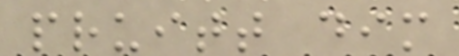pruitt dim
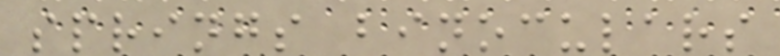springs binoculars
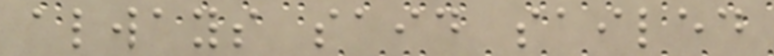always said sailed
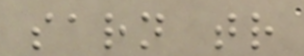sarn tr
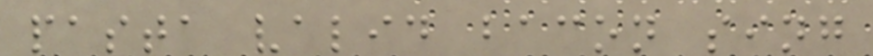pasta valid bacon sing
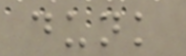dunk
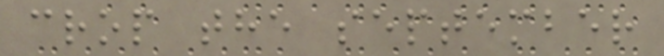crop the september
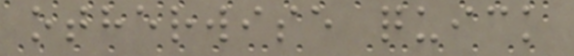otherwise quick
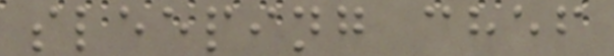sleeping chef
